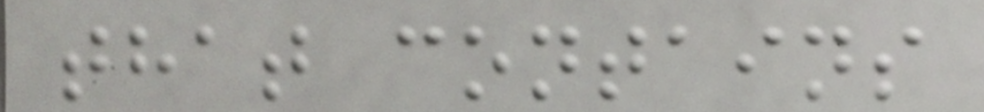that contains
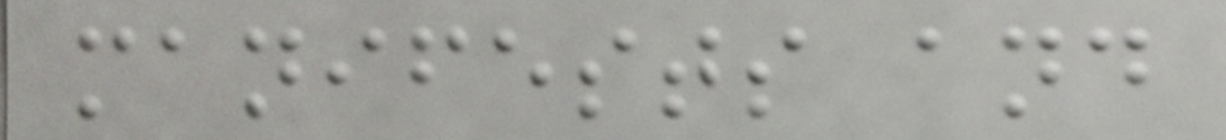manifests and
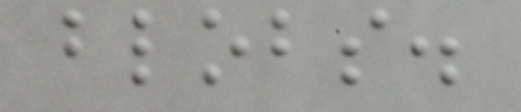blobs.
